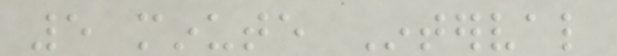5 minute Interval
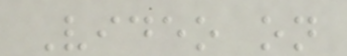Video on
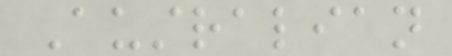Australian
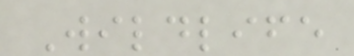Wildlife
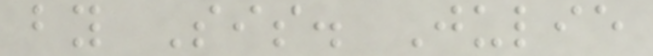by Sis. Julie
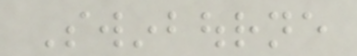Swinbourne
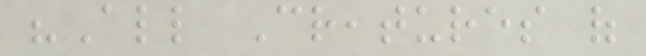"All Creatures of
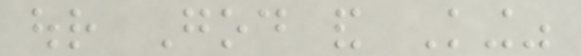our God and King"
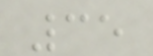35
